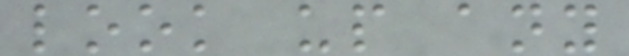look up any
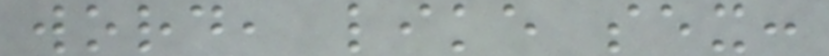word, like sex:
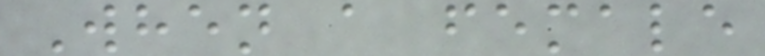When a female
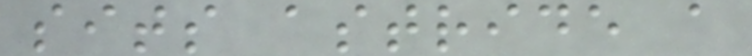sits astride a
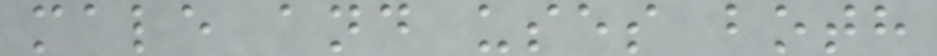male and uses both
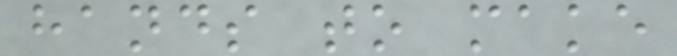hands to make
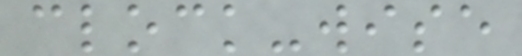clock-wise
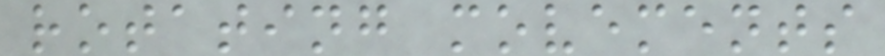rotating movements
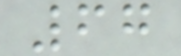67
